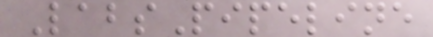LabsPipeline
